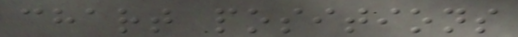chart positions
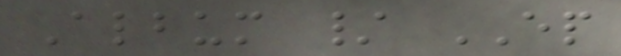Album / EP
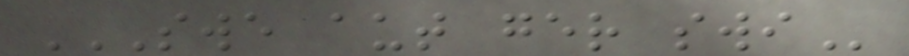SWE AUT GER SWI
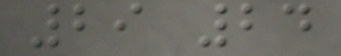29 24
